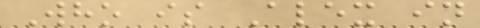Who is Alex in
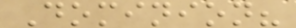Dominion?
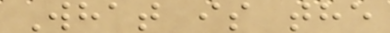What is the
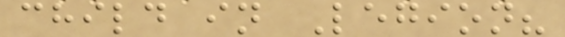child in Legion?
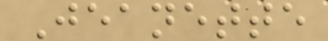Jeanette
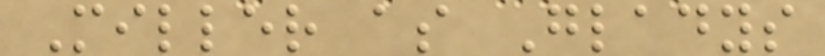Miller as Gladys
